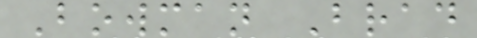Bowman Brad
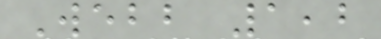Webb 1,2
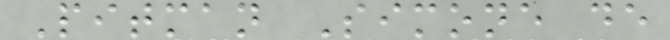Pitman Simone de
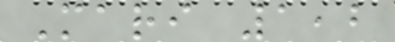Mari 1,2
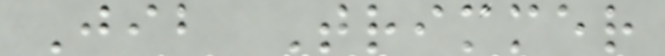Jib Trimmer
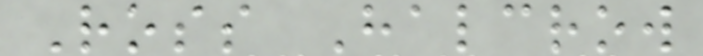Ross Halcrow
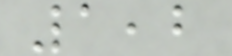1,2
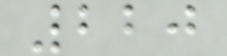220
